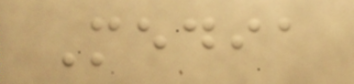Media
